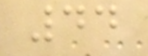44
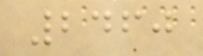2460
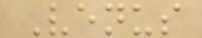Venus
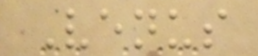Venus
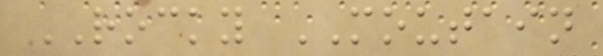ROCKY MOUTAIN
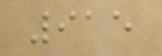915
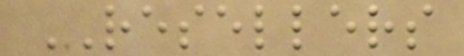RESELLERS
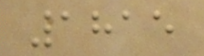1815
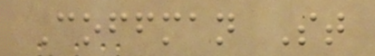Coffman St
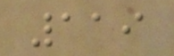119
